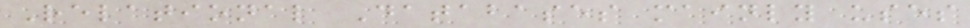Relational Databases mainly uses
